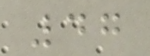47
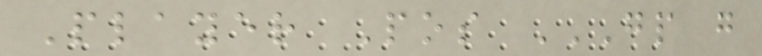Player Pos GP G
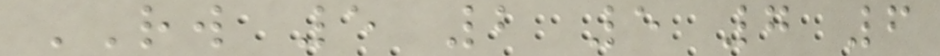RW 5 2 5 7 6
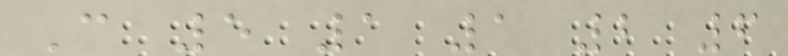C 5 1 1 2 6
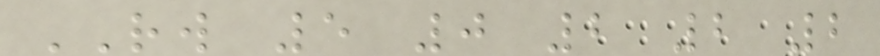RW 5 0 2 2 2
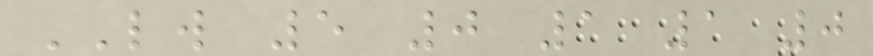LW 5 0 1 1 0
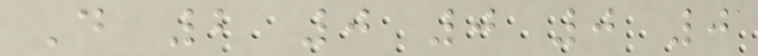D 2 0 0 0 0
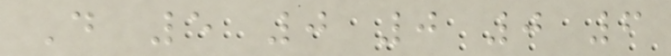D 5 0 0 0 6
